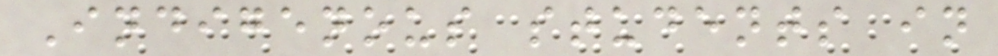Indigenous students in
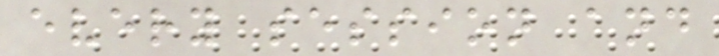every session and
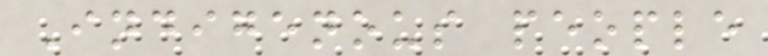Indigenous people
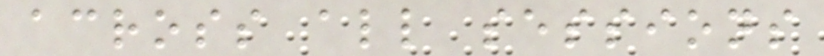across all sessions
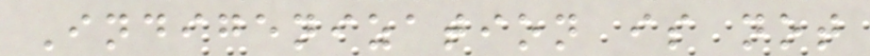Indigenization is not
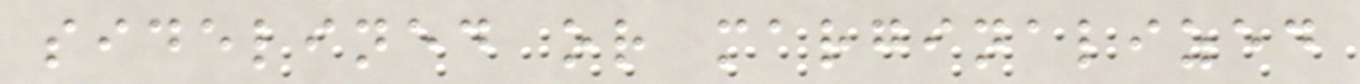sidelined or marginalized
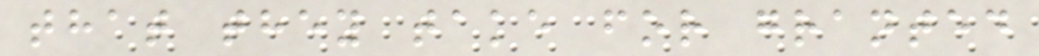that they take for granted
